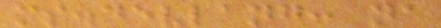ms.devlang: na
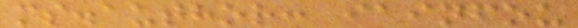ms.author: iainfou
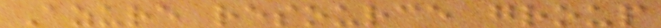Azure resource group
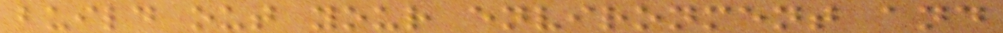build out your environment and
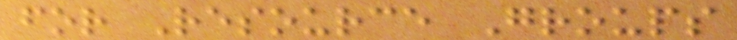for Resource Groups
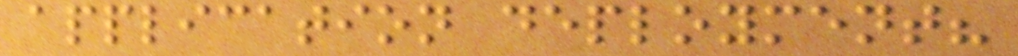application deployment?
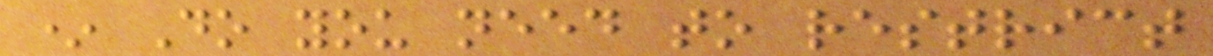* Do you need to restrict
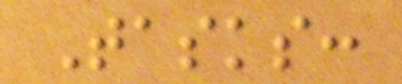Tasks:
